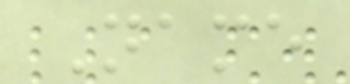Name
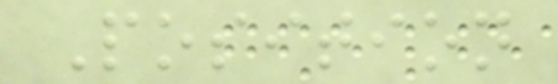Position
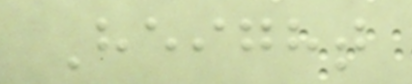Height
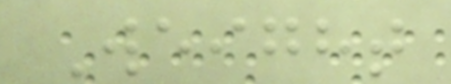Weight
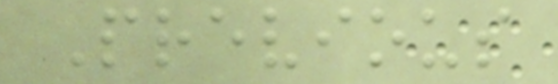Previous
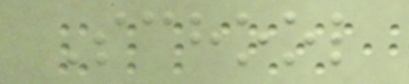School
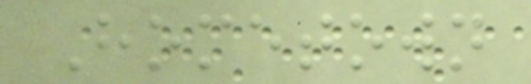Hometown
